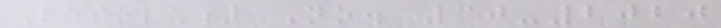Resolution No. 30-2020
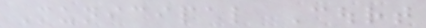Municipal Court
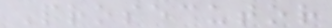Prosecutor
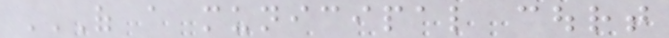OF A MUNICIPAL COURT
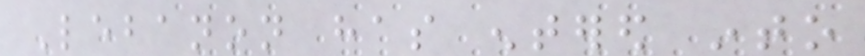Lebanon has entered into
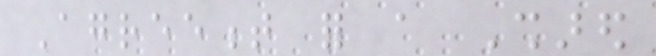Agreement for a Shared
